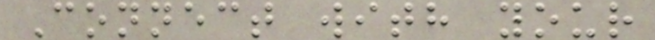Connect with your
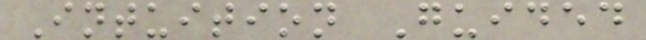Intuition Guided
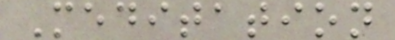Meditation
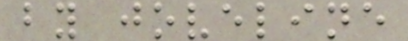by joveline
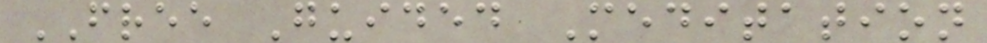FREE Guided Meditation
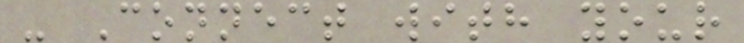- Connect with your
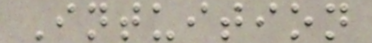Intuition
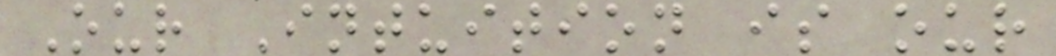Our Intuition is our
